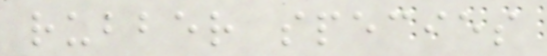rubber species
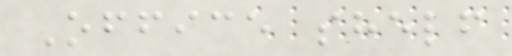Office shelf
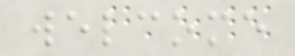welcome
